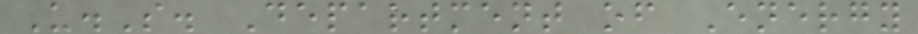U.S. Department of Energy
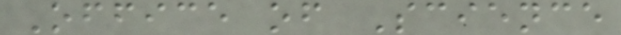Office of Science
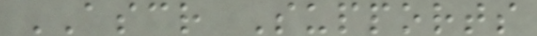ASCR Supports
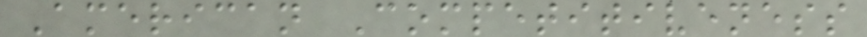American Competitiveness
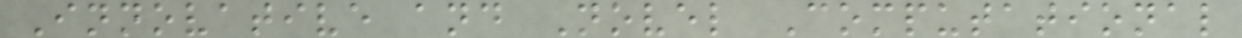Innovative and Novel Computational
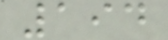194
